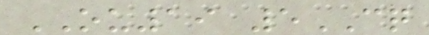OU19 5CQ
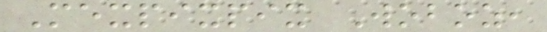Mexpixpix Woboz,
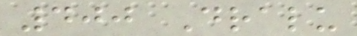400 Dralu
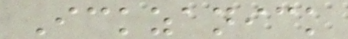Ickzanick
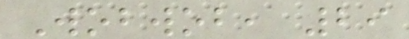Wobwob, 29
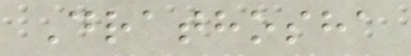Drathosha
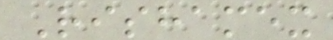Rishamex
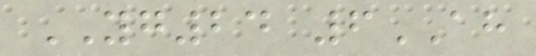YG24 6AH
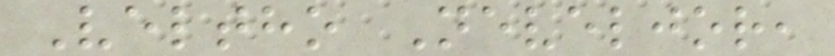Veltho Neveljor,
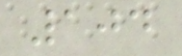104
